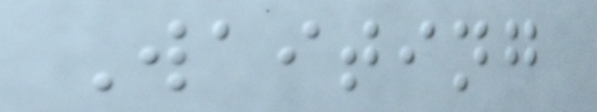Waiting
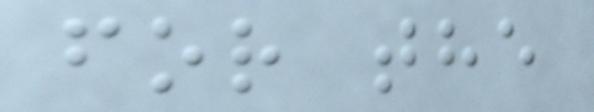for the
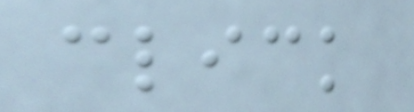click
